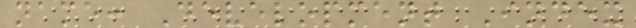name: Development Index
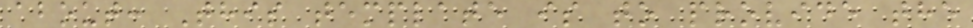about: This template is to provide the
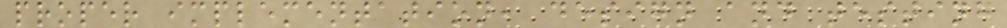proper implementation, design and testing
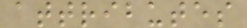attributes
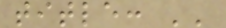title: ''
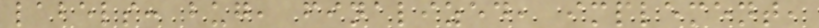labels: bug, finalized, implement,
